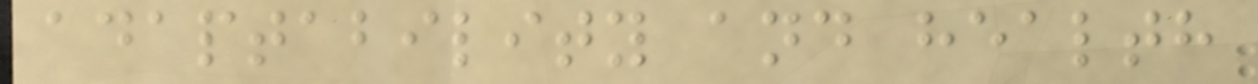adaptability and health
